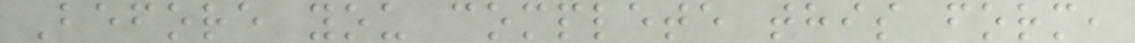Before you complete this form,
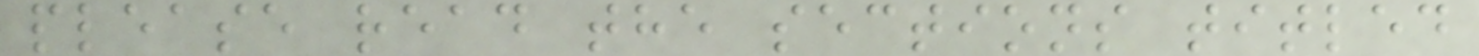please read the sections titled
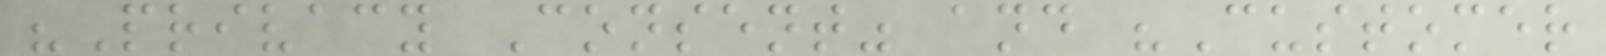"Privacy Consent" and "Customer
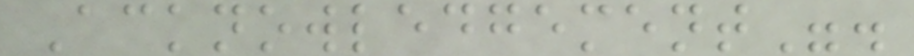Acknowledgement".
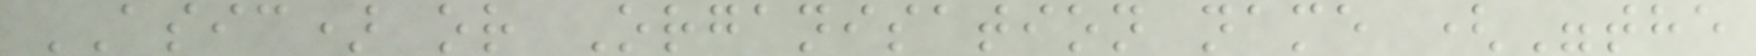ASIC) or Organisation name ("the
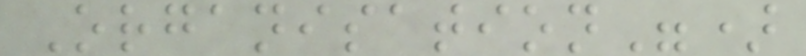Organisation")
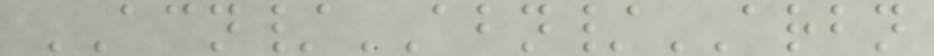ACN/ABN/ARBN
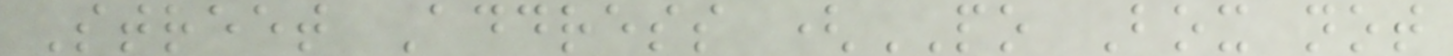Street Address (PO Box not
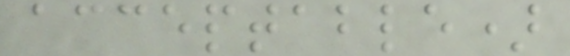acceptable)
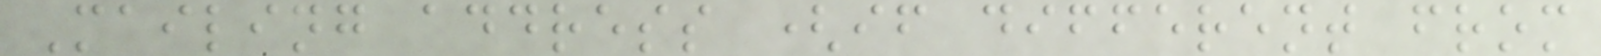Mailing address (if different from
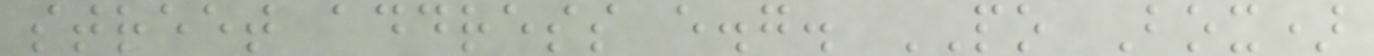street address e.g. PO Box)
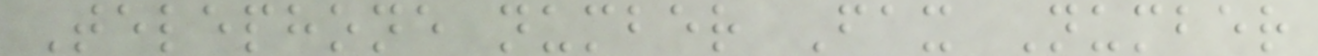Telephone number Fax Number
